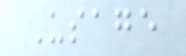Usage
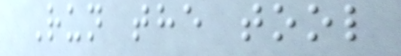Run the tool
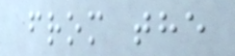from the
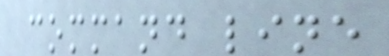command line
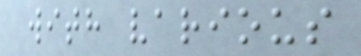with various
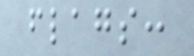flags:
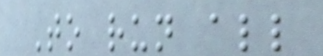To run all
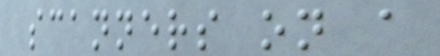scanners on a
